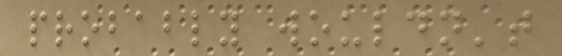probably wouldn't
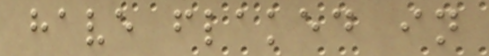have flaked in
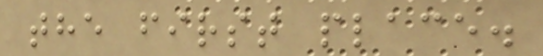the first place.
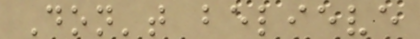Don't believe
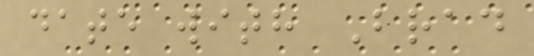date with Brad
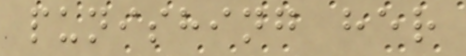punishing her
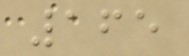165
